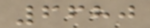6680
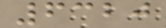6320
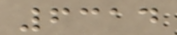6314
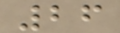26
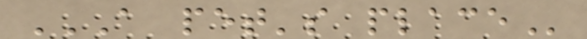A PET'S PLACE
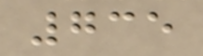735
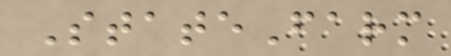StateFarm
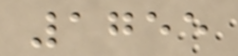1755
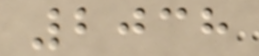2038
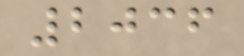2036
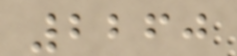2260
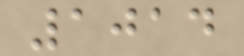1014
